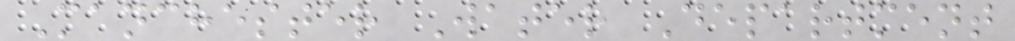Manchester Water Department
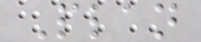Plan
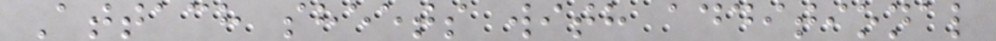Attach sheets with additional
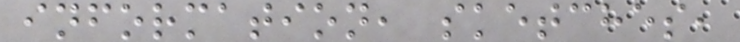information, sketches,
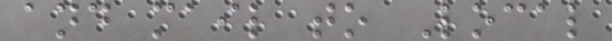and mail to Local
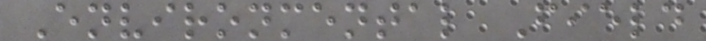Environmental Field
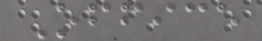Office
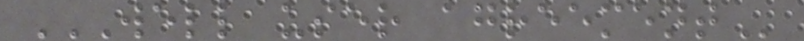WELL USER AGREEMENT
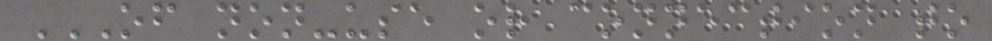OF NON-USE OR CONNECTION TO
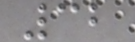32
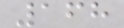168
